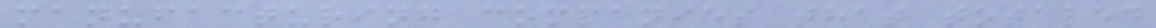manufacturing companies that totaled
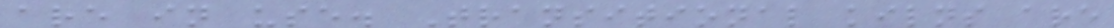are in use. Transitional kilns are
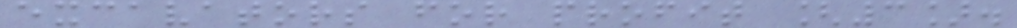excavators for profit [3].
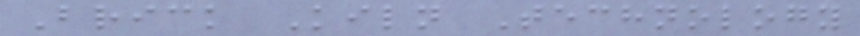Brick Kiln Technology
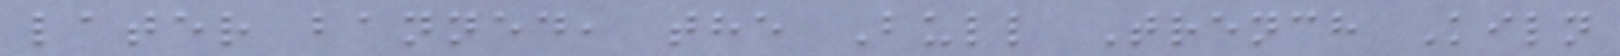later banned, the Bull Trench Kiln
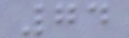74
